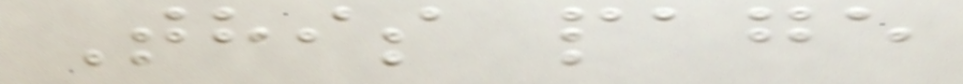This page
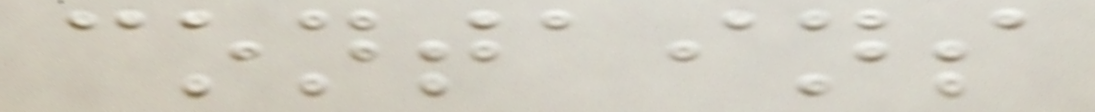contains
